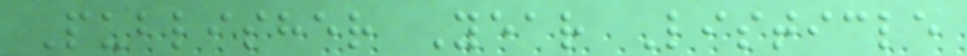Publisher Year Listicle
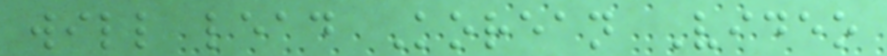will lead Korean Video
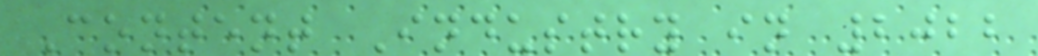Content Industry in 2022
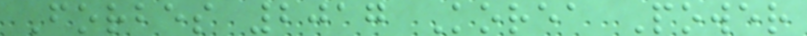Forbes 2017 Korea Power
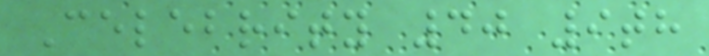Celebrity 40 9th
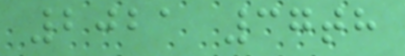2021 37th
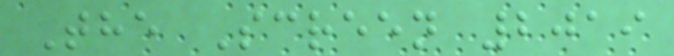The Screen 2019
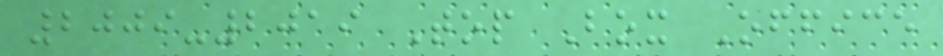2009-2019 Top Box Office
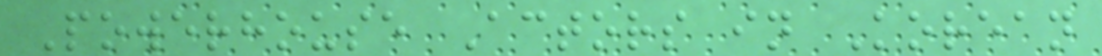Powerhouse Actors in Korean
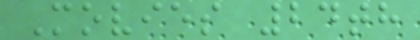Movies 24th
